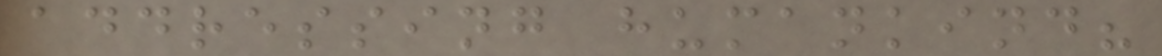addressing humankind?
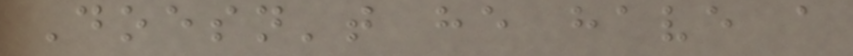Doesn't he have a
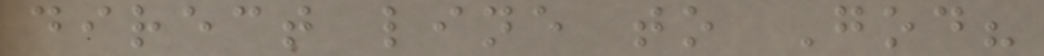direct line to God?
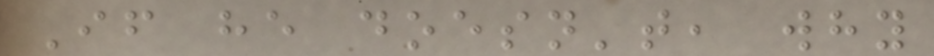If he doesn't, why
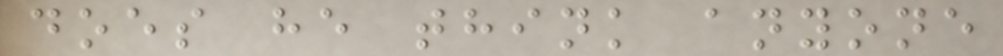does he think anyone
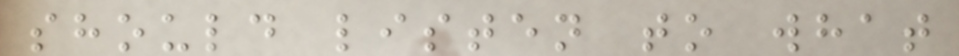should listen to what
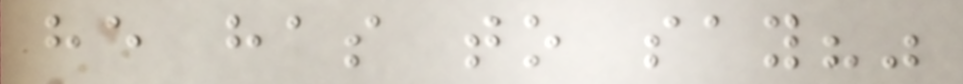he has to say?"
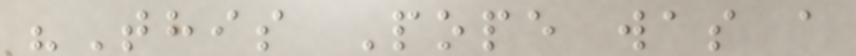"This Pope was a
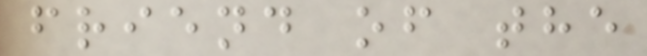friend of the
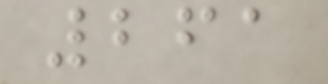261
